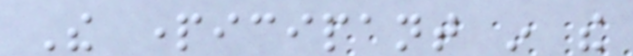The participant in the
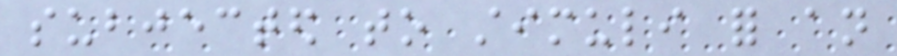subjected to stimuli for an
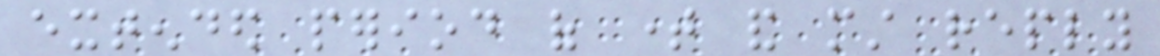extended period of time and must reply
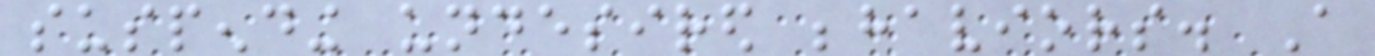suspending undesired behaviors. A
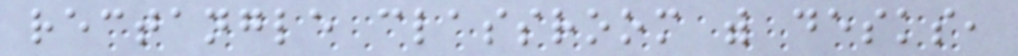rectangle classroom with desks,
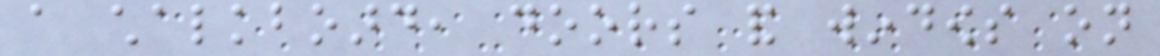a chalkboard, doors and windows on
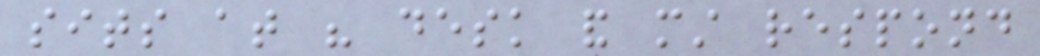sits at his desk and must respond
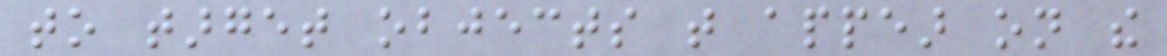to target objects that appear on the
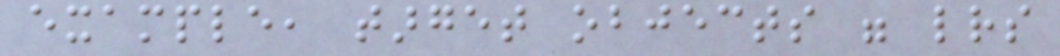example, target objects were letters
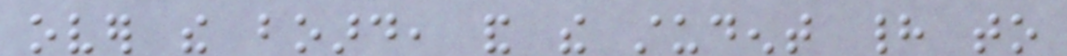over the board, and the student had to
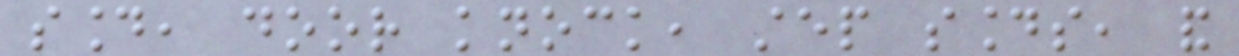sound, door knock, step sounds, and
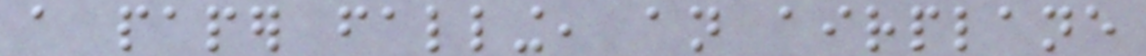a paper falling, an airplane
